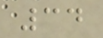34
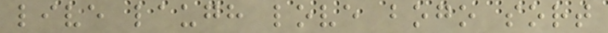live laugh love bogo sort
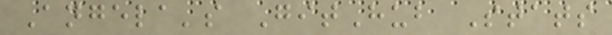Angela's GitHub Stats
